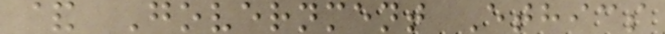& Government Ethics
